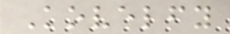Kovelfy
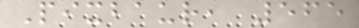Pixbaur, 565
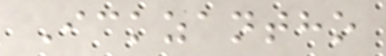Ickzantho
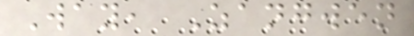Way, Zangwen
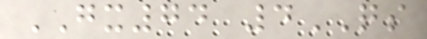GX74 4QS
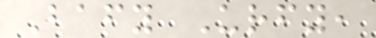Bafy Urfy,
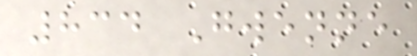834 Gwenne
